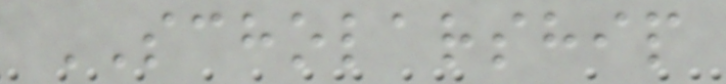SCHOLARSHIP
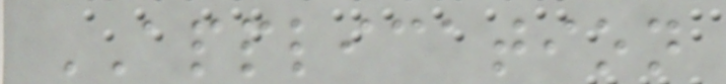APPLICATION
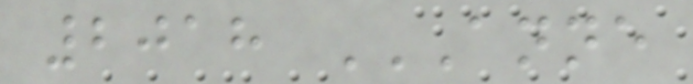2018 ANNE
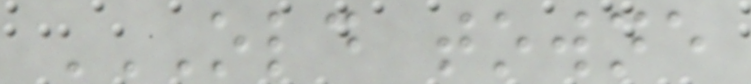OLD TOWNE
